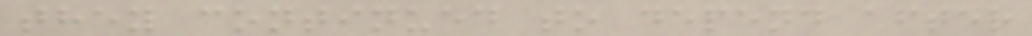they continued to depend after
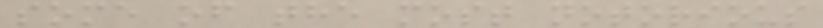some of the most notorious
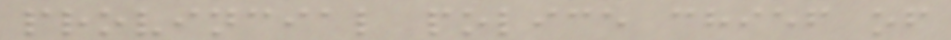provincial police chief of
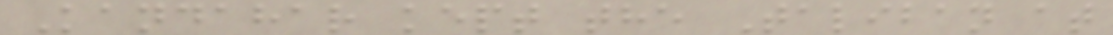Kandahar kept the Taliban at
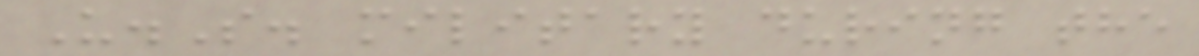U.S. military during the
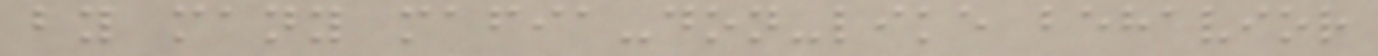by many mafia-don-like behavior
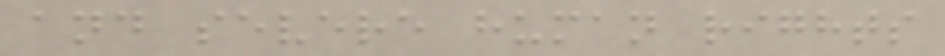and severe human rights
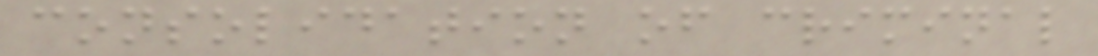consolidation of criminal
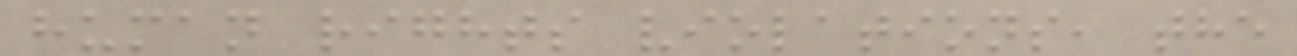human rights violations, the
